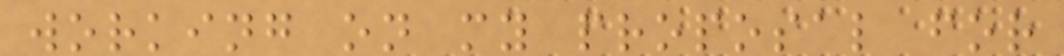working on my proposal for
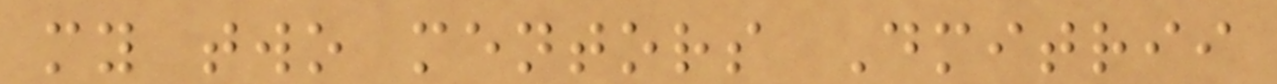my two mentors Dmitrii
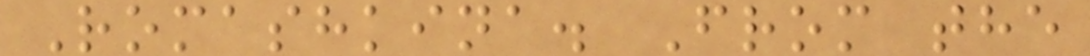Romashkina. From the
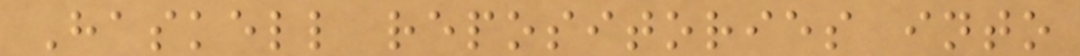Haskell repositories into
